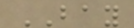BAY
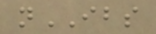nIBS
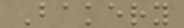Bakery
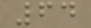64
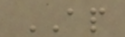AP
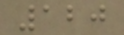120
